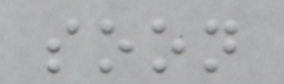soon
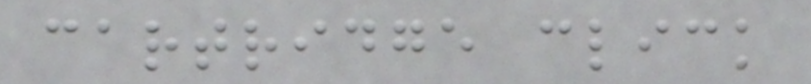cartridge click
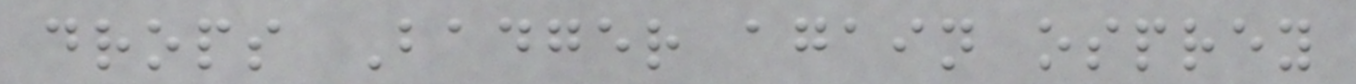drops Badger again osprey
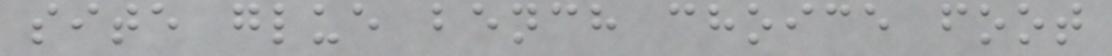site glue bench choice foot
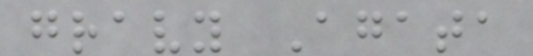gravy Agata
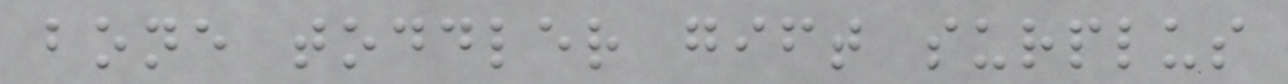bone toddler gift surplus
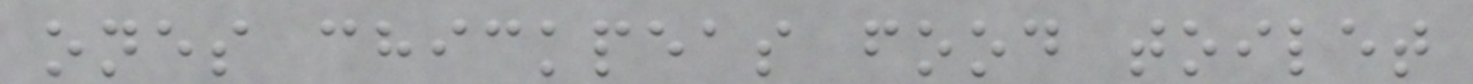ones chickpeas food toilet
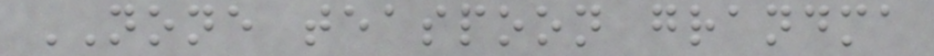NONE teaspoon grandma
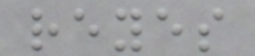reyes
